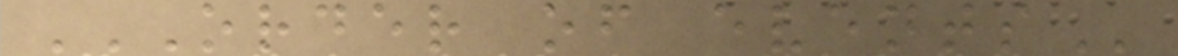ORDER OF EVENTS
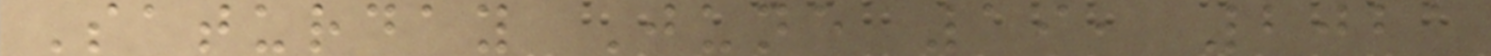Saturday June 19, 2021
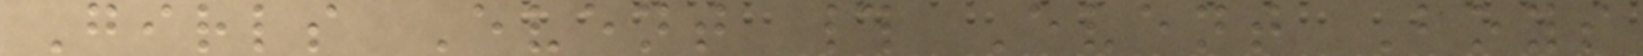Girls Event # Event Boys
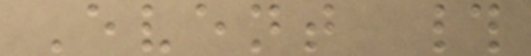Event #
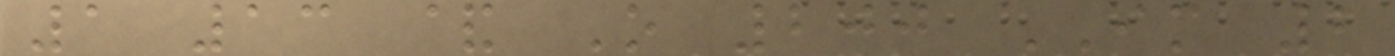1 13 & O 200 IM 2
